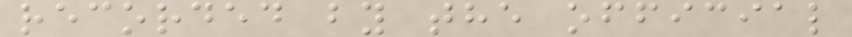recorded by the official
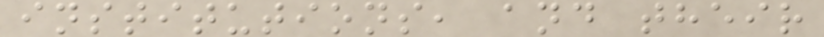institutions, and their
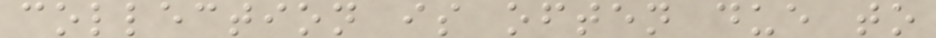collection is often due to
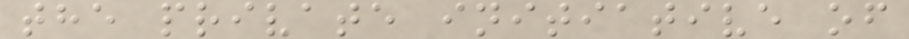the private initiative of
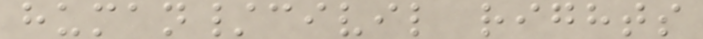human/civil rights
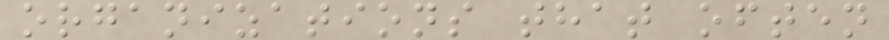organizations that often
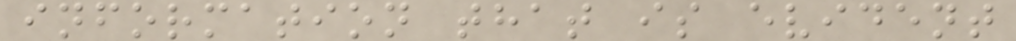information that is evident
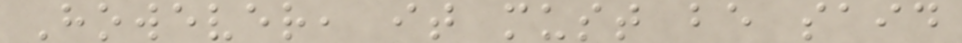However, it must be said
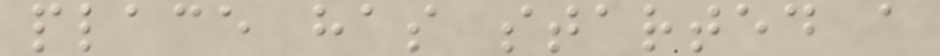place has started a
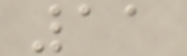11
